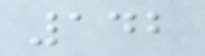142
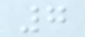7
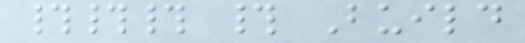### # Build
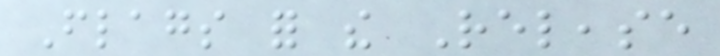Flags for the Release
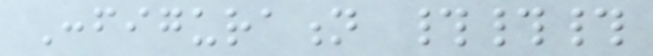Configuration ###
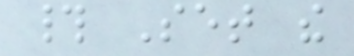# Set the
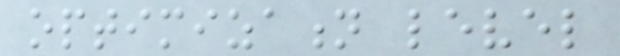optimization level
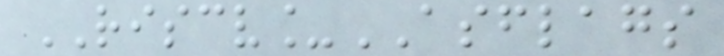RISCV_ASFLAGS
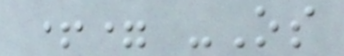+= -Os
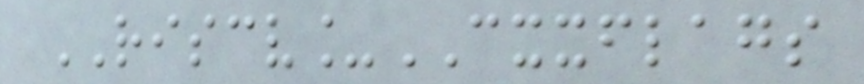RISCV_CXXFLAGS
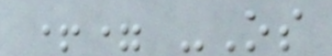+= -Os
